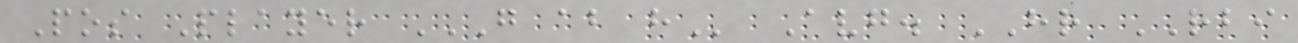Pos Player G AB H Avg. HR RBI
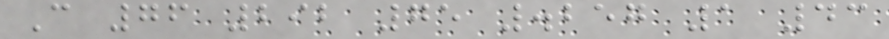C 76 292 75 .257 1 43
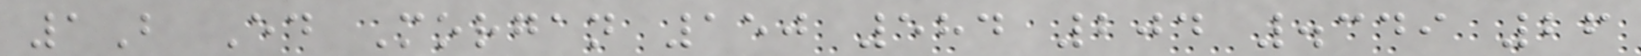1B Ed Morgan 150 584 204 .349 26
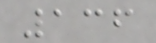136
